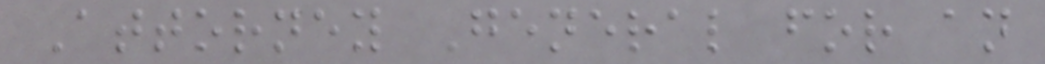Attorney General for an
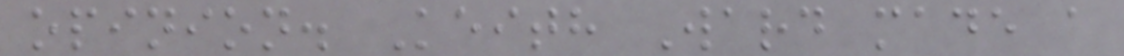opinion. Keith Ward made a
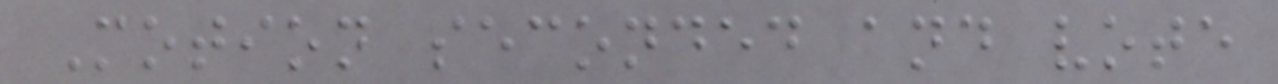Motion seconded and vote
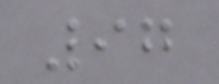97
